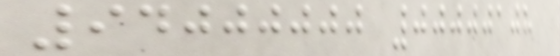94000000 00000108
